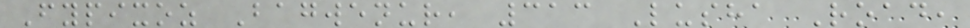Fypixoz Bagwenur, 313 Lusha Road,
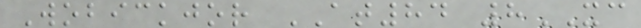Wobickjor AT84 8XC
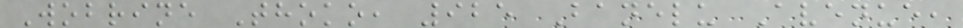Wobrine Thoko, 925 Banelu Avenue,
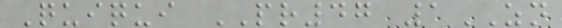Quiqui PR47 1ZN
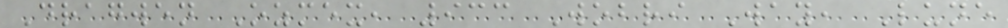Dragwen Ozmex, 933 Wobri Way, Lune
